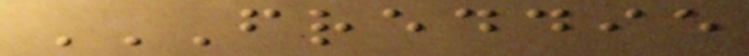FREDDIE
